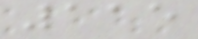115
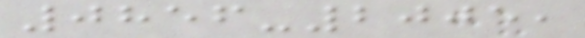0856-2005,
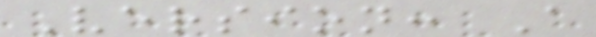Version: A
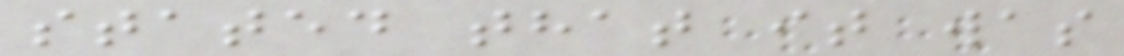stated that it was
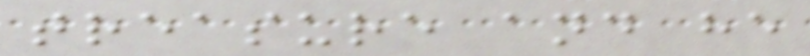treasure and he
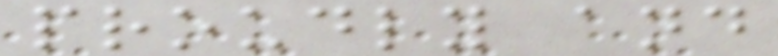proudly and
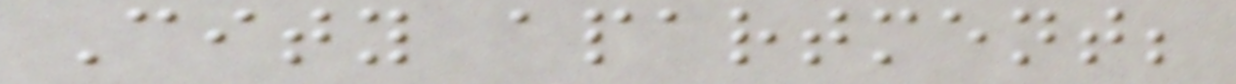City apartment;
